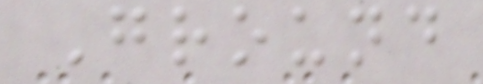Ground
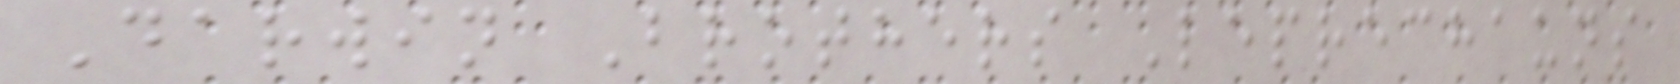Darwin Brothers Leprechauns
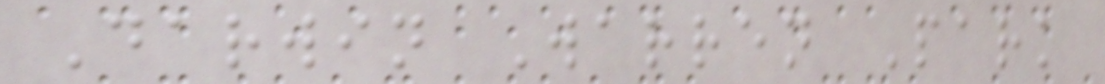Darwin Warren Park
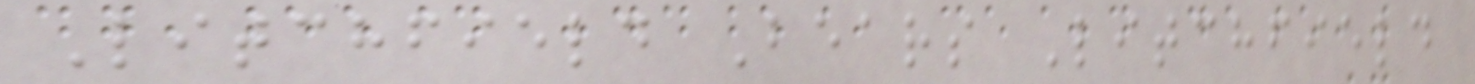Litchfield Bears Litchfield
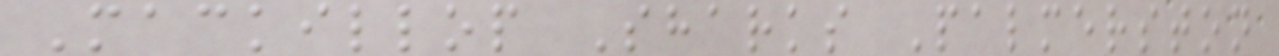Mackillop Sharks Palmerston
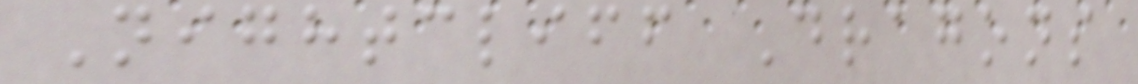Nightcliff Dragons
